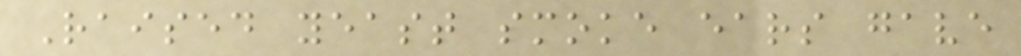Raised yeast smoke ears gave
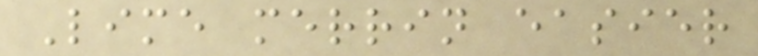Lime merrin easier
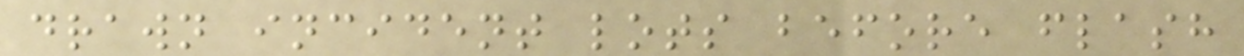drawn incident lots before flash
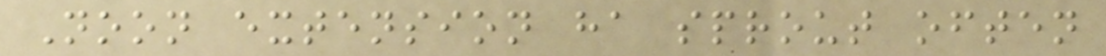Noon extension ha sprout often
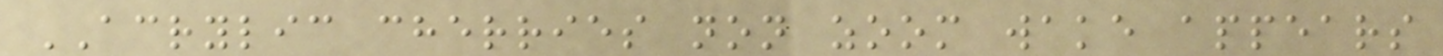ACRYLIC cherries non zoom wake appears
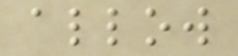allow
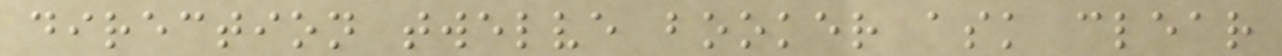direction twelve booker ask clear
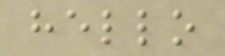hello
